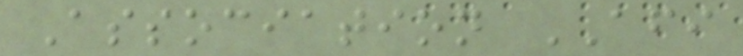Association AFI
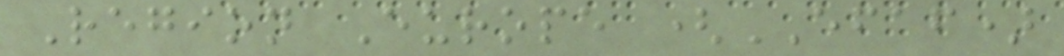Region Europe (EFAF)
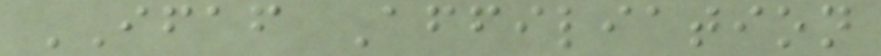IFAF Affiliation
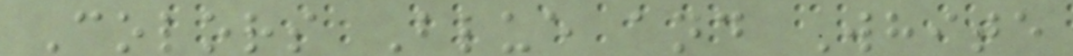Colors Blue and White
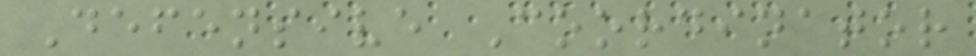Defensive Coordinator
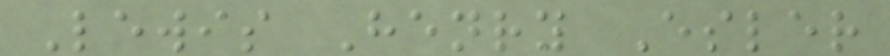Lewis Henry Esler
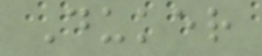Duker
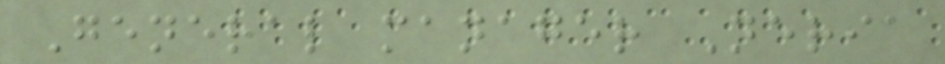General manager Neria
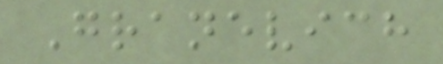Granevich
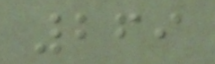269
